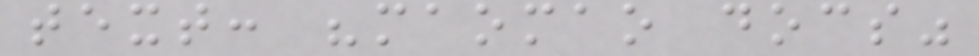text: "maomao docs"
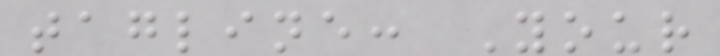tagline: Your
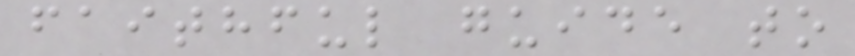faithful guide to
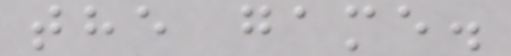the game.
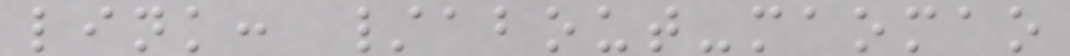link: /about-maomao
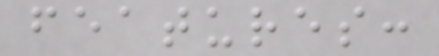features:
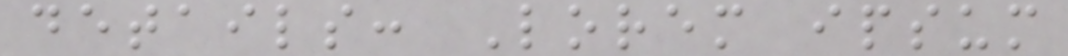details: Lorem ipsum
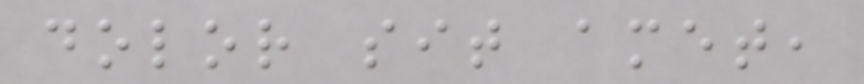dolor sit amet,
